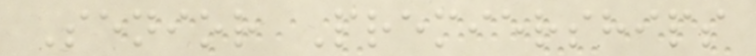Senior Premierships
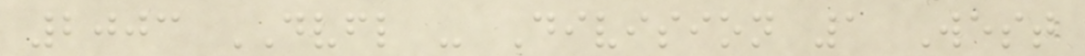2003 DVFL - Division 1 West
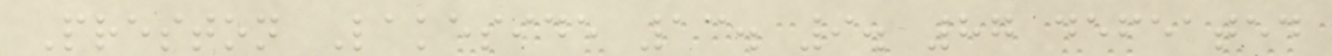Preston Lakeside 13. 9. 87 defeated
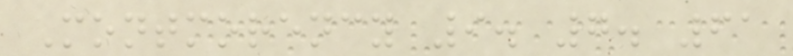Montmorency 9. 7. 61
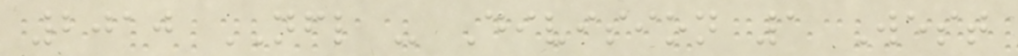2010 NFL - Division 1 West
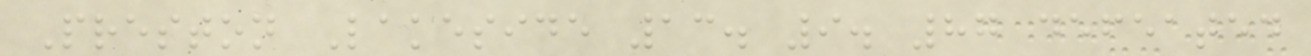Preston Lakeside 13. 9. 87 defeated
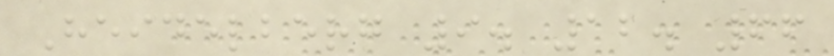Heidelberg 9. 12. 66
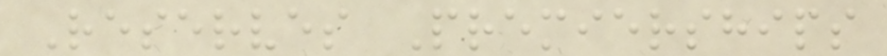Reserves Premierships
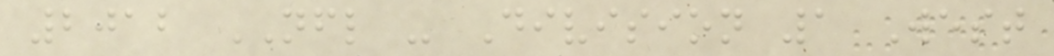2012 NFL - Division 1 West
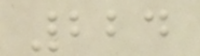224
